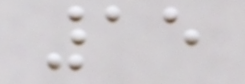15
